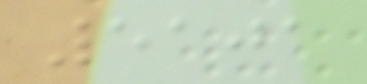5101
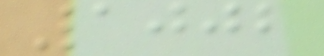1002
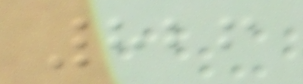826
